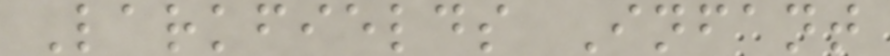Larkfields Infant
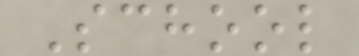School
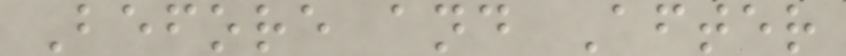Before and After
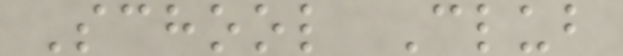School Club
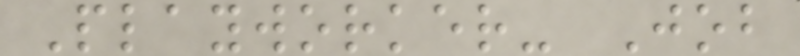Playworker- Job
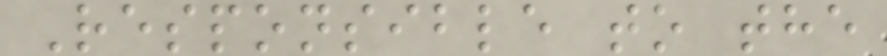Responsible to the
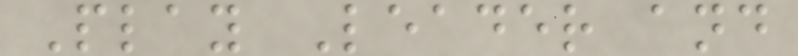Play Leader and
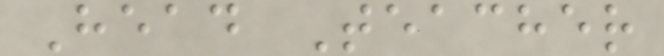Head Teacher
